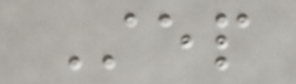Step
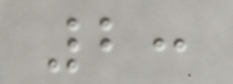2:
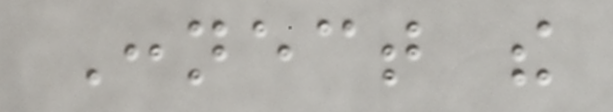Connect the
